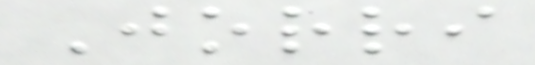Jorri
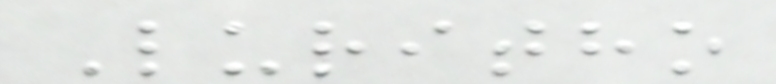Luritho
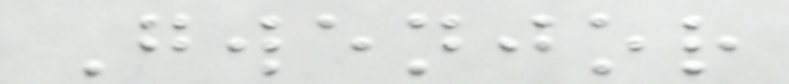Gwenjor
